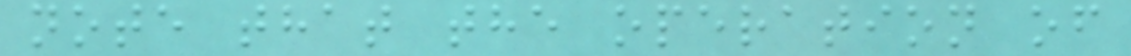note that the operation of
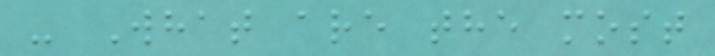- What are the most
